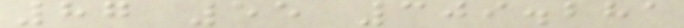87 55 309.281
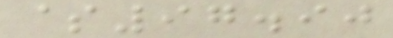$97.90
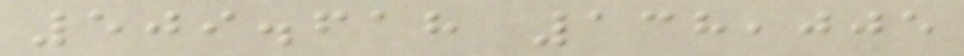509.618 138,005
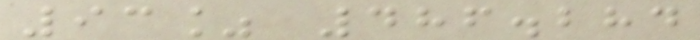93% 486.284
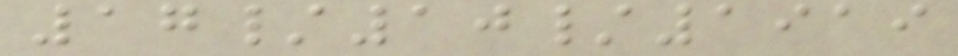17/10/1919
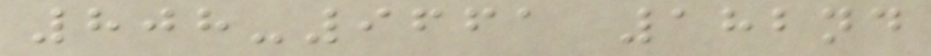808-9661 182nd
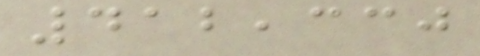412,330
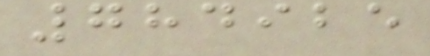784925
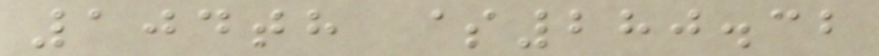104th $280.32
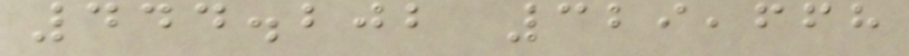444.202 329,668
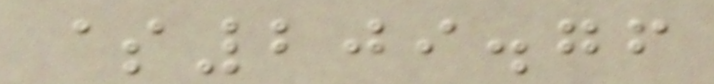$209.76
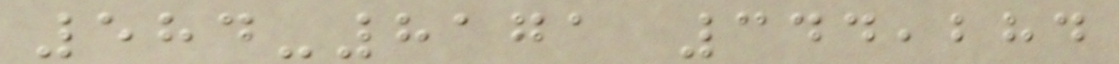584-8171 344,284
